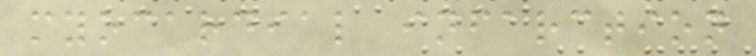myocardial infarction
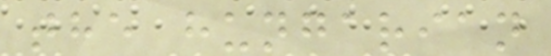the hungarian
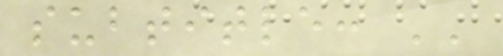subtitle: ''
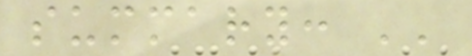summary: ''
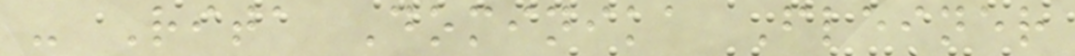- Rita Dominika Fleiner
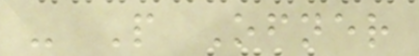- P Ofner
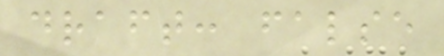draft: false
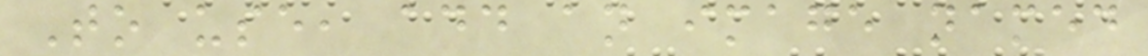To use, add an image named
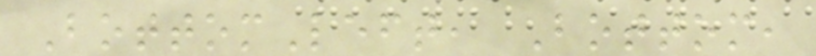BottomLeft, Bottom,
